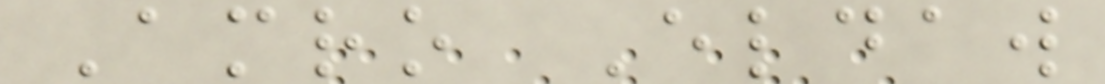Amro Eldaw
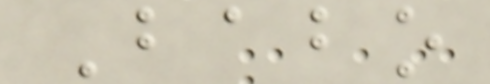Babo
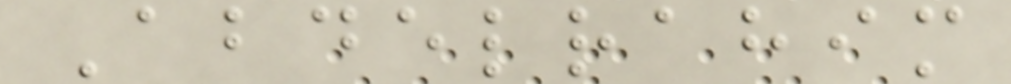Abdelrahim
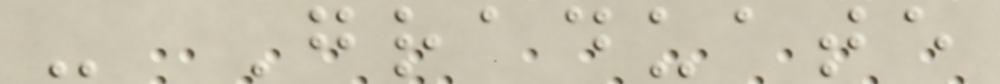- Graduate
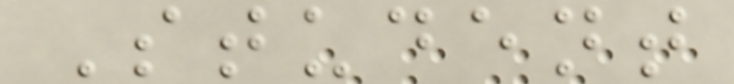Student
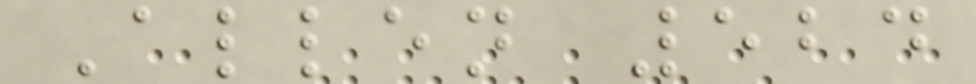Allen 524
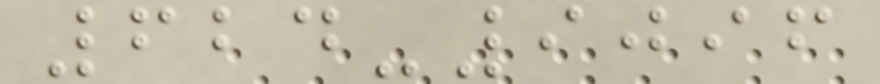624-9096
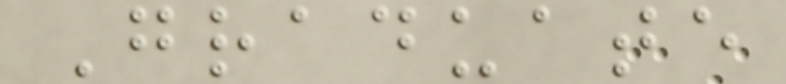Graduate
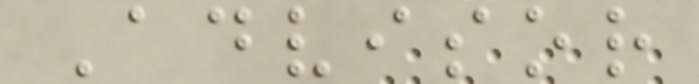Advisor
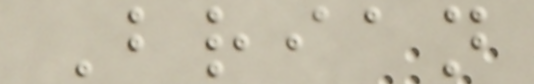Brian
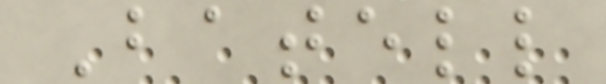Batell
